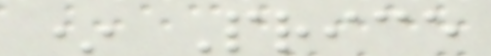* Price
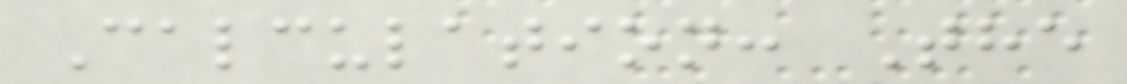Calculation: The
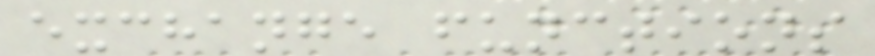exchange functions
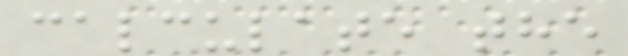calculate the
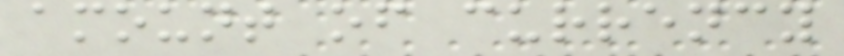amount of currency
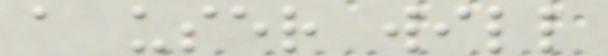a user will
